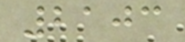2103
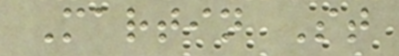Martin St
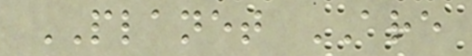PLANET ARE
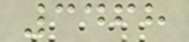3468
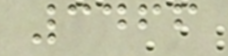3466
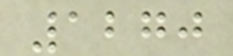1270
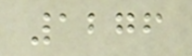1276
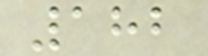182
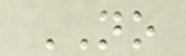NO
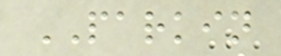PARKIN
